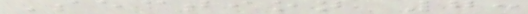Section 7:
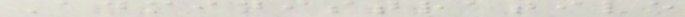Administrative
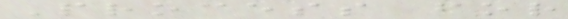Process for
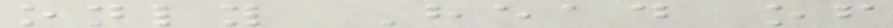only Head of
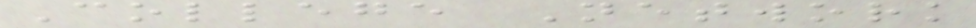College Network
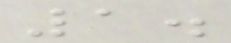1.
